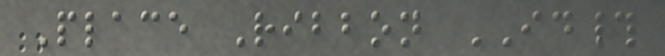Place Ribbon ID#
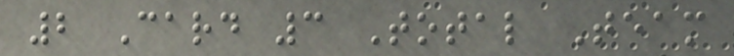2 Card 3 Total Team
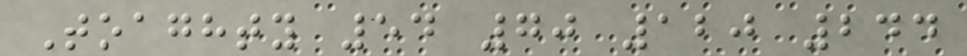Toaghty 54 70 120 244
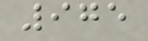975
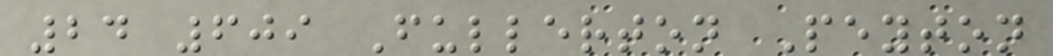24 609 Fullerton Peyton
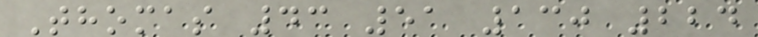Thomas 43 51 130 224
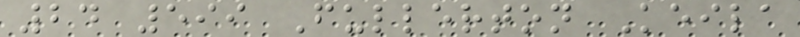24 599 Fullerton Keila
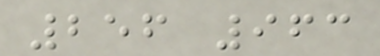256 963
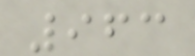963
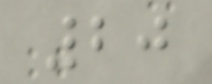20
